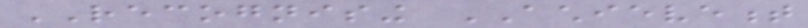RECOGNISING ACHIEVEMENT
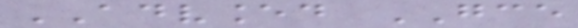ADVANCED GCE
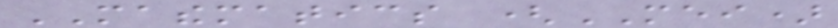MATHEMATICS (MEI)
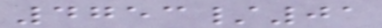4753/01
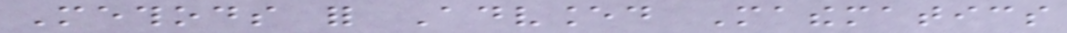Methods for Advanced Mathematics
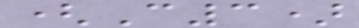(C3)
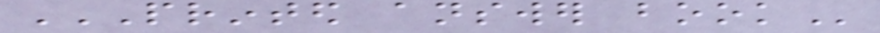PRINTED ANSWER BOOK
